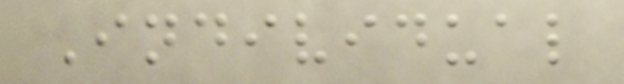Individual
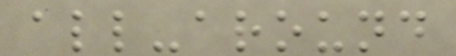all-around
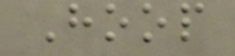Hoop
